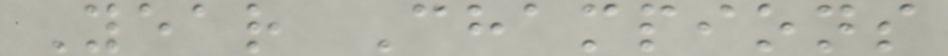Year Champions
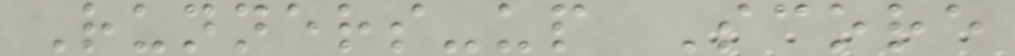Runners-up Score
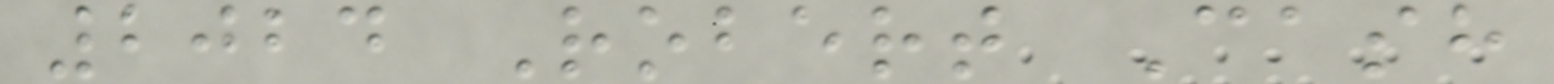2024 Robert Cash
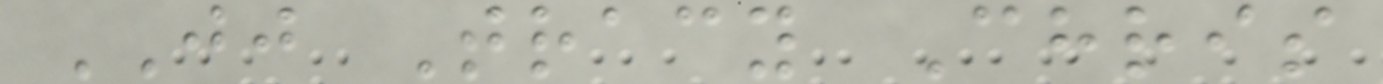JJ Tracy Chris
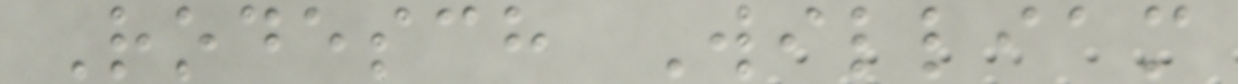Rodesch William
